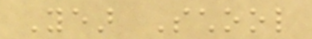Year School
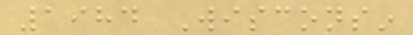1984 Wisconsin
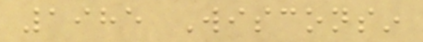1985 Wisconsin
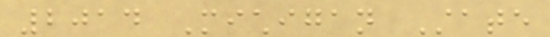2014 Michigan State
